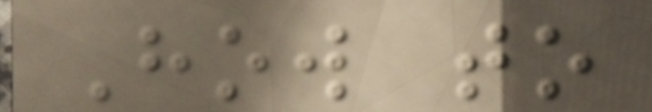How to
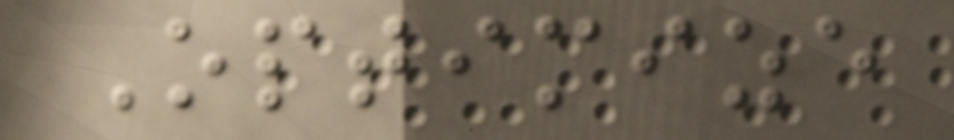Optimize
